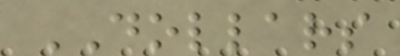DOLLARS
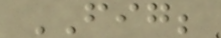FIG;
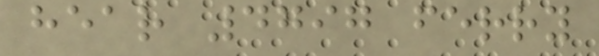hear 4797 ferry
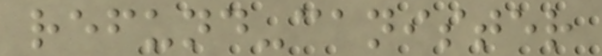refund-canister
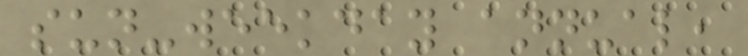sun-weekday annual,
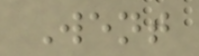Went
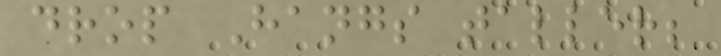drop Hangs taller;
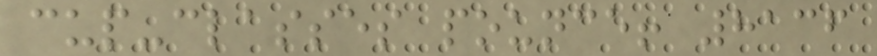cup-classes pounce! 8136
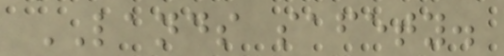LANDS safety.
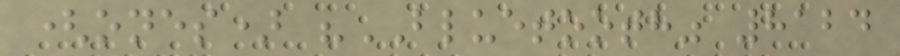(ones) "BLUETOOTH" 8124
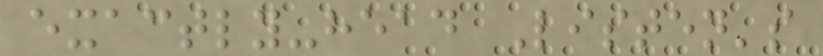exactly-head Listen's
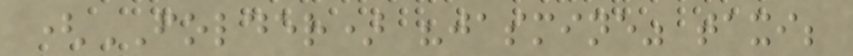(FOLDER) "jasmine" taxi;
